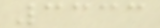3333
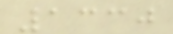1330
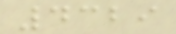4329
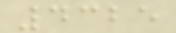4325
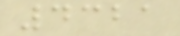4321
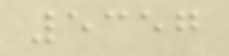5357
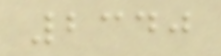2340
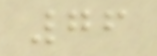76
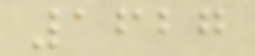1627
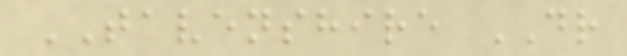TAVENSHIRE DR
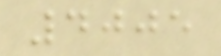4005
